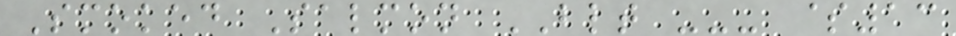Smoked Salmon BLT --- $13
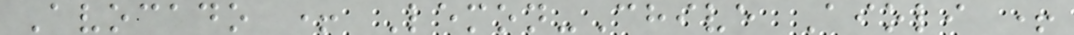Avocado + Lemon-Chive Aioli +
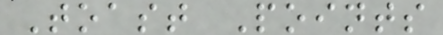Toast Points
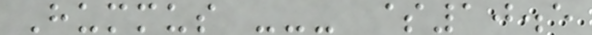Hummus --- $10.5
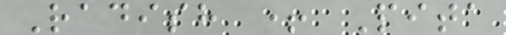Radish + Pita
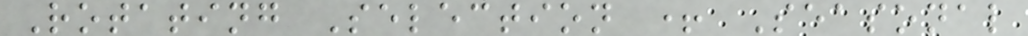Rotating Selection + Seasonal
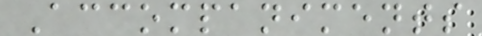Accompaniments
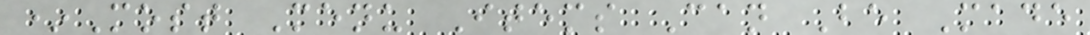*Most Menu Items Can Be Made
